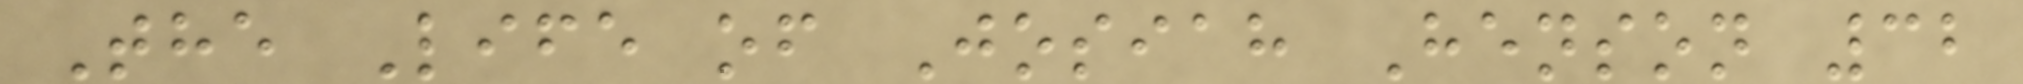The Life of Josiah Henson 32
